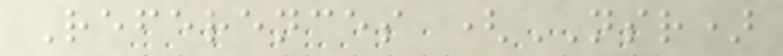References (NSR)
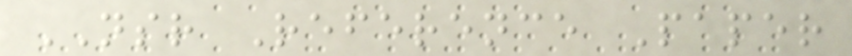NSR Reference Paper
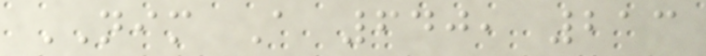NIM A 640, 213
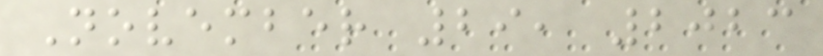November 29, 2023
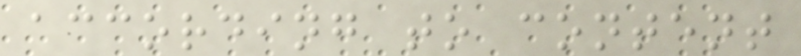according to content
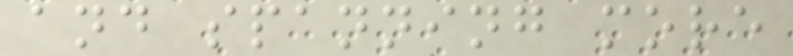and spanning more
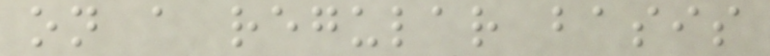on a regular basis
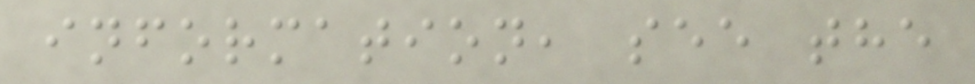information, see the
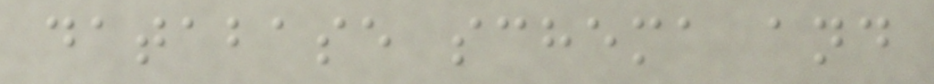database schema and
